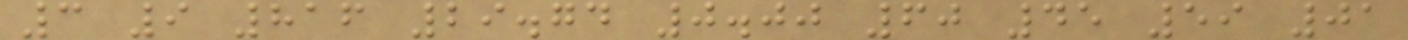3 9 816 29.74 0.00 60 45 59 01
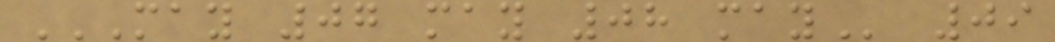MAY 07 MAY 08 MAY 09
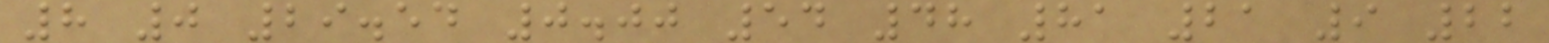8 0 29.54 0.00 54 48 81 21 9 22
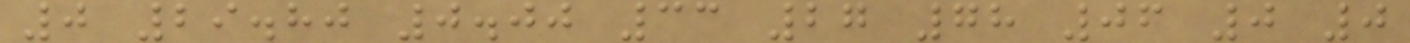0 29.80 0.00 33 27 78 06 0 0
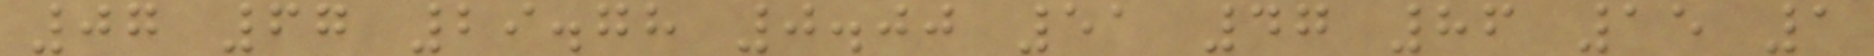07 67 29.78 0.00 51 47 86 15 1
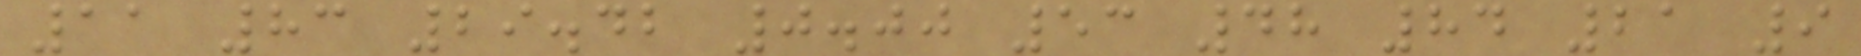11 83 29.42 0.00 53 48 84 21 9
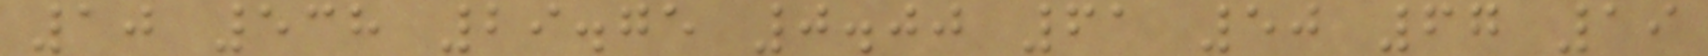10 538 29.75 0.00 61 50 67 19
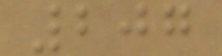207
